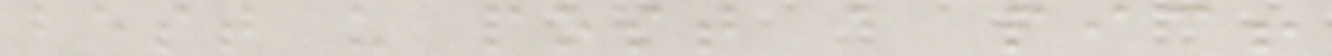best u post a pic!
